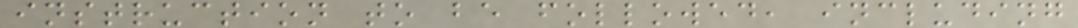instruction to be followed, including
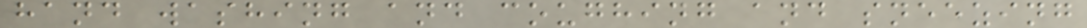hand washing and coughing and sneezing
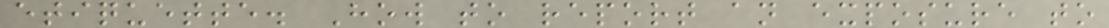etiquette. How to report an exposure to
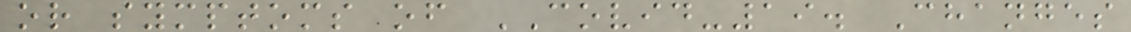or symptoms of COVID-19. Changes
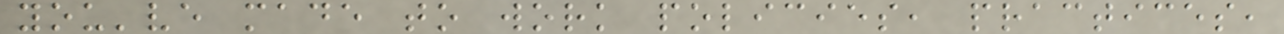you've made to work policies, practices,
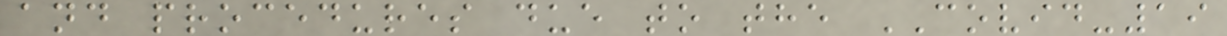and procedures due to the COVID-19
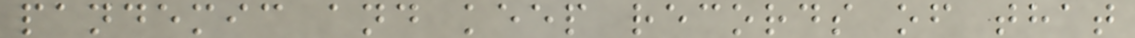pandemic and keep records of that
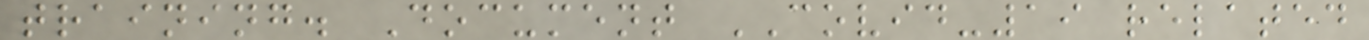training. Document COVID-19 related
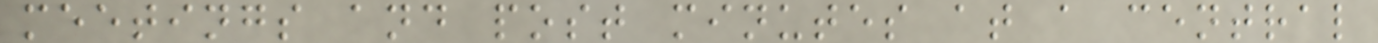meetings and post minutes at a central
